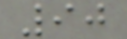90
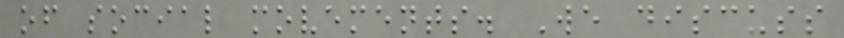of social movements. We discuss
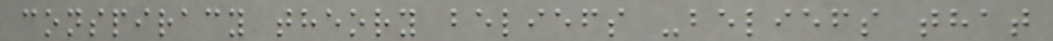conspiracy theory beliefs -beliefs that
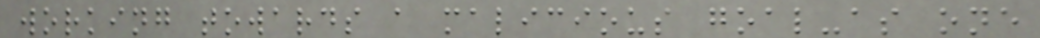working towards a malicious goal-as one
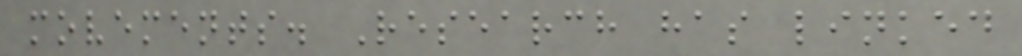movements. Research has linked
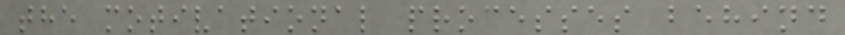the motivational processes behind
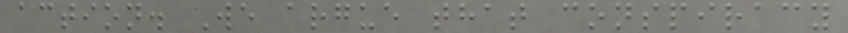action. We argue that conspiracy
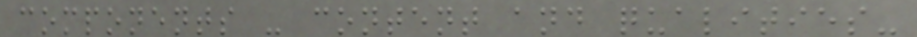components - content and qualities-
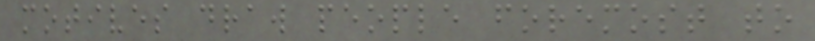motives draw people foremost to
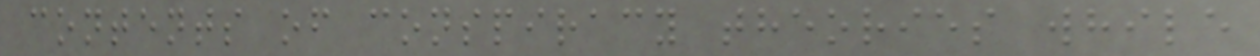contents of conspiracy theories while
